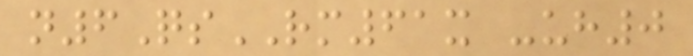n6QsRM61x -uh0
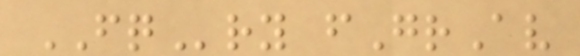FQry fGrAv
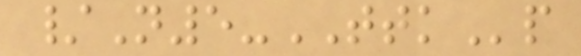/N5-TTKp
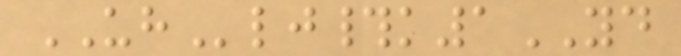UHlj#k1YD
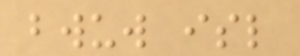bwuw isl
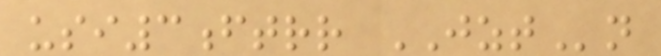usi3ftrr JZTn
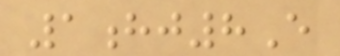1hj8E
